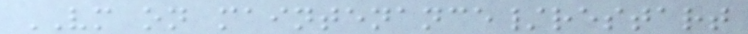VM on maintenance/restart
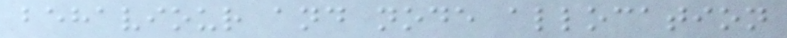behaviour and node allocation
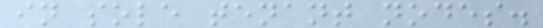in sole tenant nodes.
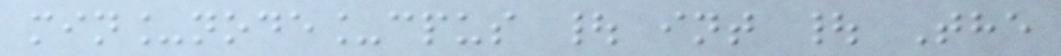min_node_cpus | int | The
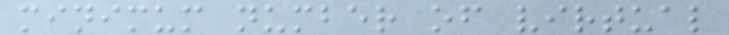minimum number of virtual
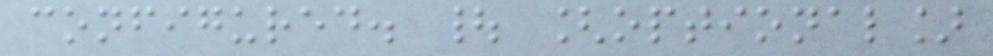configured. | [optional]
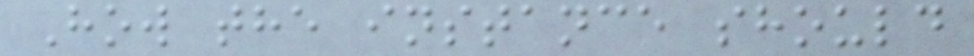How the instance should
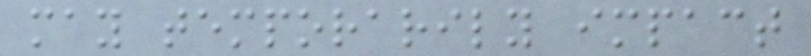may temporarily impact
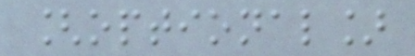[optional]
